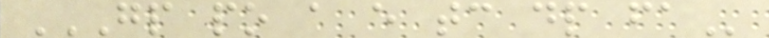GP PO A E TC DP FA
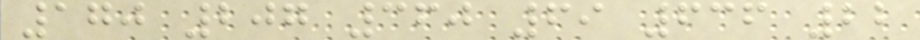170 207 360 69 636 22
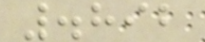.892
